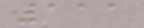111
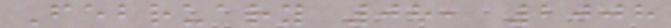February 08, 2008
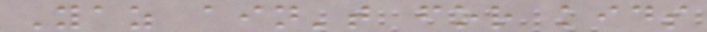Yaz ain't for kids
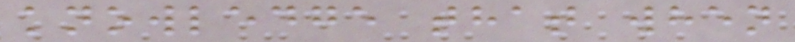knowledge that when
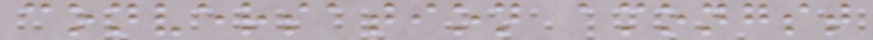conversation amongst
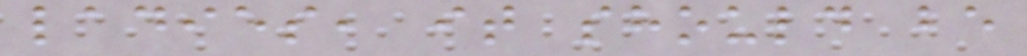ladies, it should be
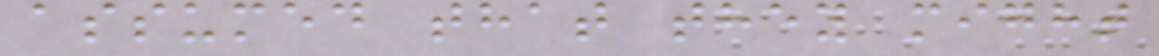assumed that they might
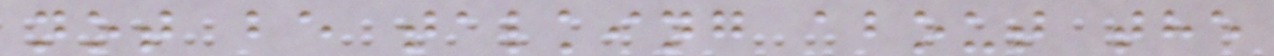not be talking about the
